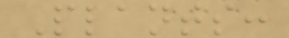Plants:
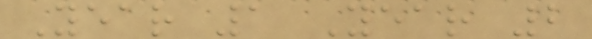Year 1 Year 2
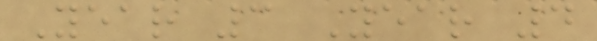Year 3 Year 4
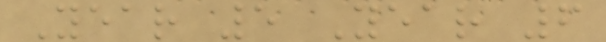Year 5 Year 6
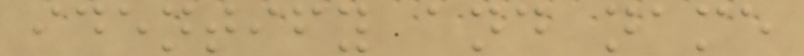identify and name
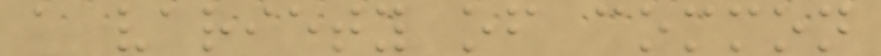a variety of common
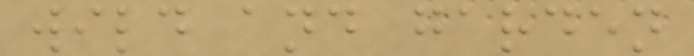wild and garden
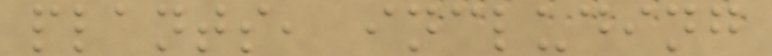plants, including
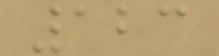123
